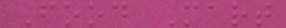Food Mart
